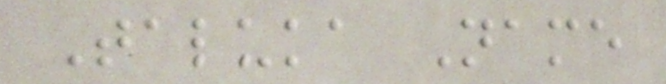Taluka Name
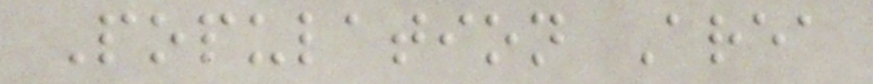Population Area
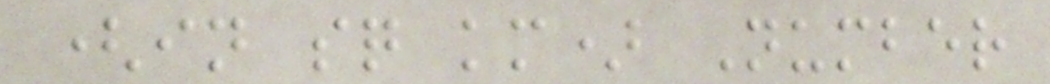(in sq km) Number
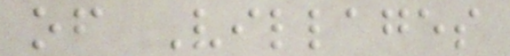of Villages
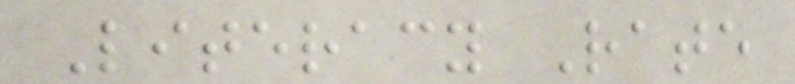Literacy Rate
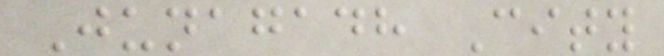Junagadh City
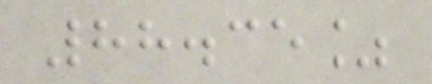88.35%
